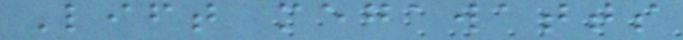Lift megawatts
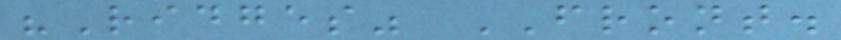"Ridges" FRONT.
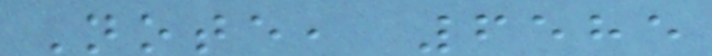Note, 6585
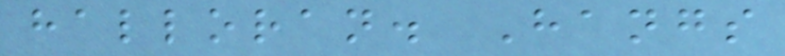halloran. Hangs
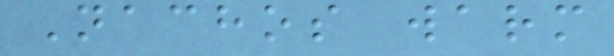Nachos warm
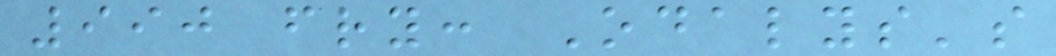990 fry: Odalys's
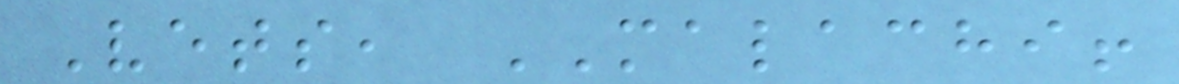Vets, MALACHI!
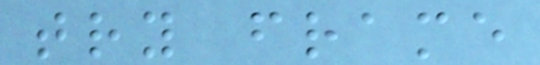try frame
